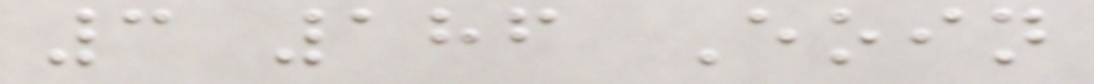3 186 Eoin
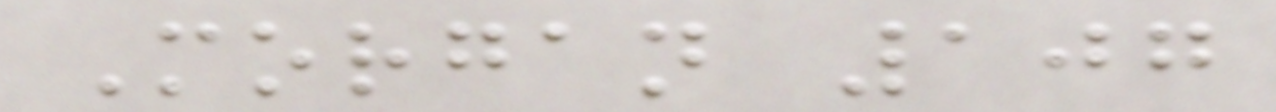Morgan 107
